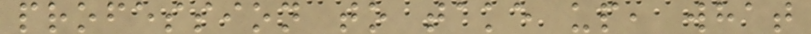profession to take up, what
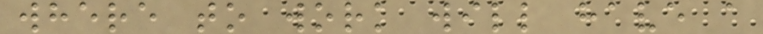where to work will have a
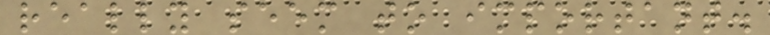really seem to important.
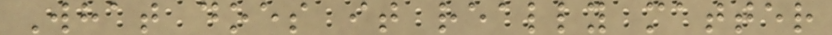What does it really matter
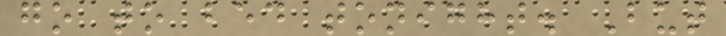go to bed tonight. But
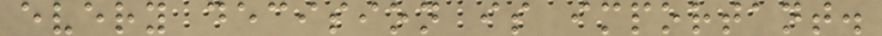every decision is important.
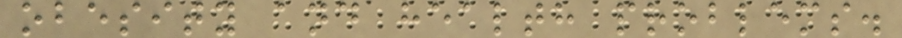obesity and health problems.
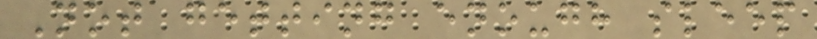Not getting enough sleep
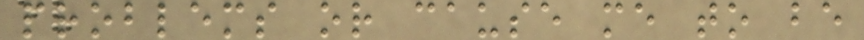problems or cause me to be
